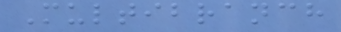Multibranch
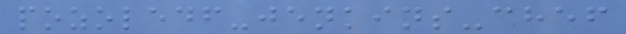pozoledf-jenkins-chef
